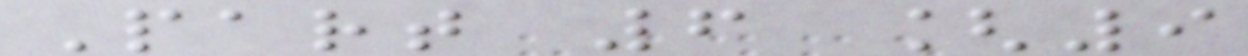Part 6 [9
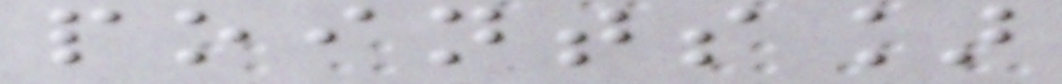points]
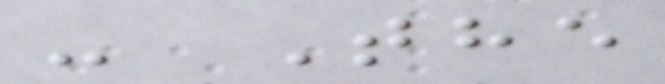- The
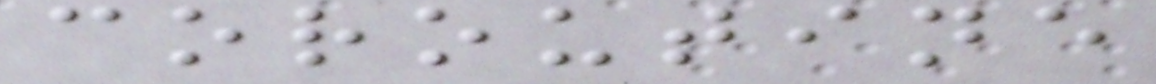coroutine
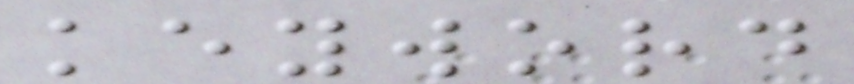keyword
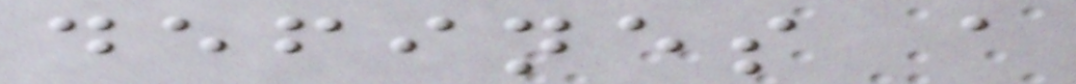defines a
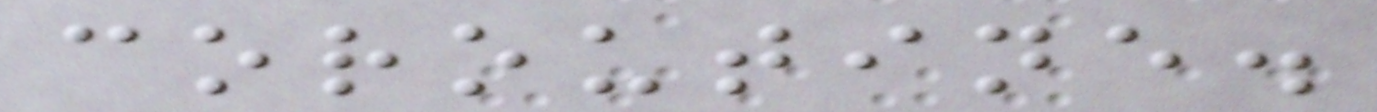coroutine.
